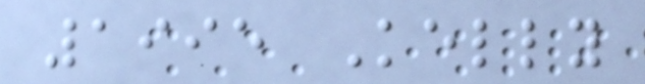1995 Kelly
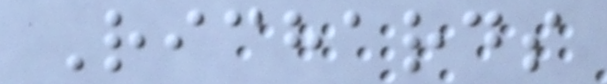Richards
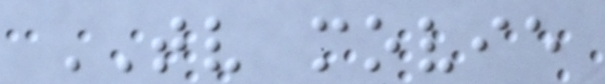TV movie
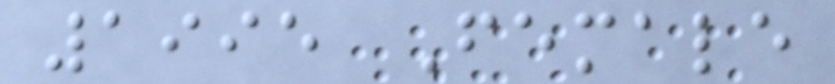1995 Female
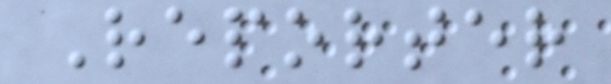Reporter
